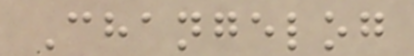Changelog
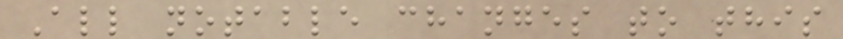All notable changes to this
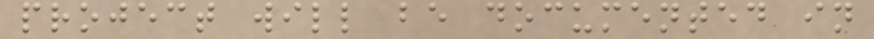project will be documented in
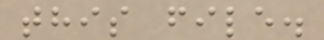this file.
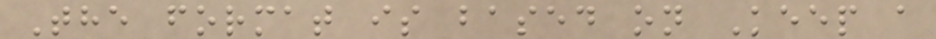The format is based on Keep a
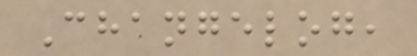Changelog,
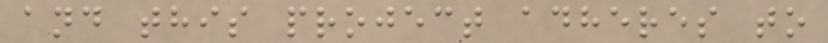and this project adheres to
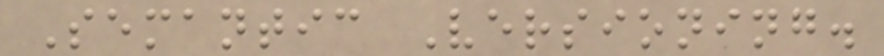Semantic Versioning.
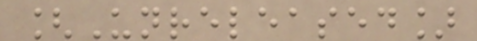[Unreleased]
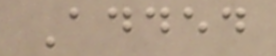Added
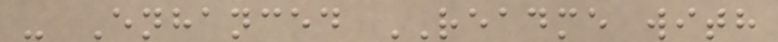- Enhanced README with
